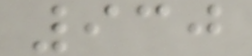930
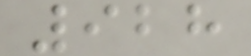928
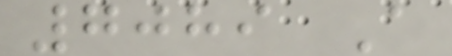7089 A
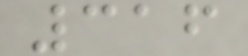316
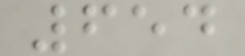654
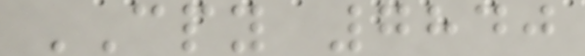CPY 7840
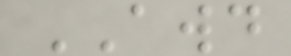AWD
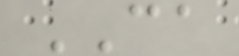CA
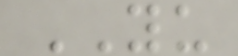YU
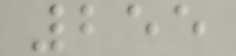255
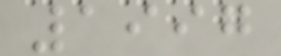1997
